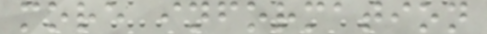more information
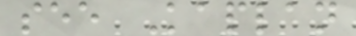see Kaplan
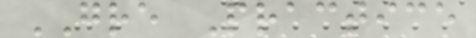GRE Practice
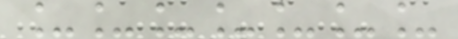_______
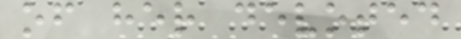of her devoted
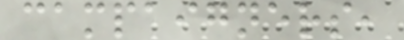campaigners,
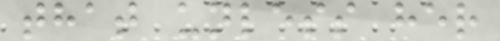that unless her
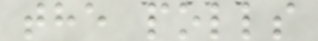the polls
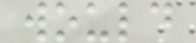would
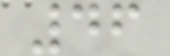46
